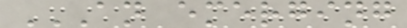AN EMERGING
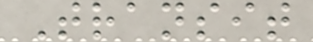Transit
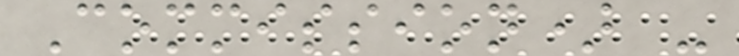Commission) -
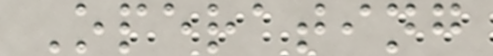Operating
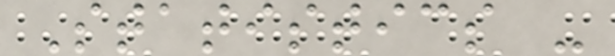Statistics -
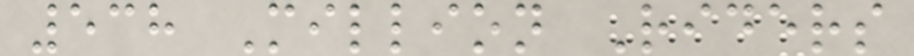538 Million Riders
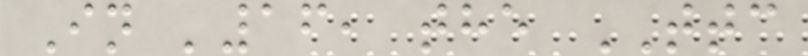In '16, the TTC
